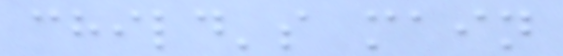child's main
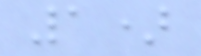1)
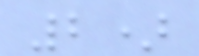2)
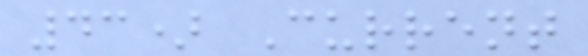43) Current
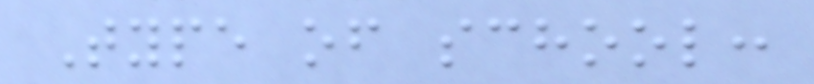Type of school:
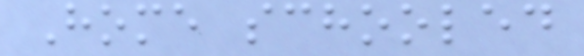Home schooled
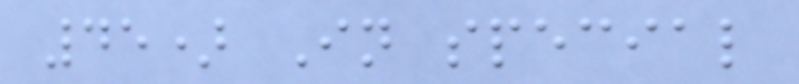45) In special
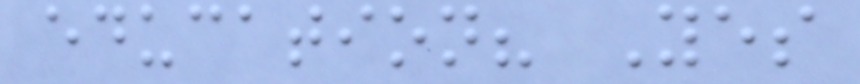education? Yes
